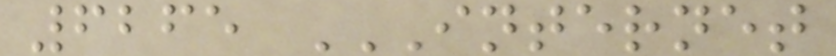6265 INTERNET
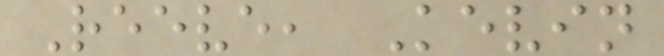Reeve, Kevin
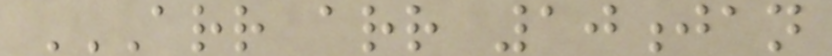ARR ARR 10JAN
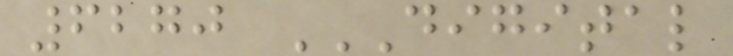6270 DIGITAL
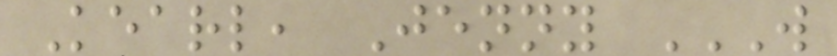Kearl, Jenny W
